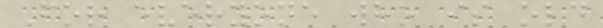For everyone who is old
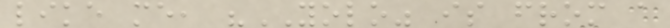like me, "YOLO" is from a
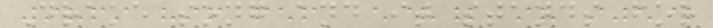Drake song and it stands for
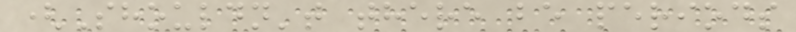(Shouldn't there be periods
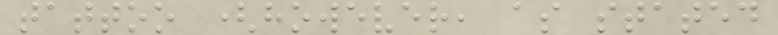tattoo (however, as stated
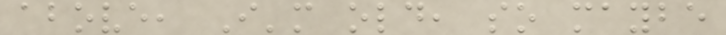above, I'm old, so maybe
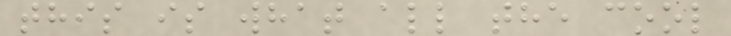this is what all the cool
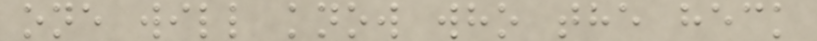one will know who the heck
